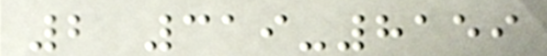2 319-8159
